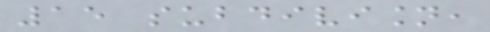15 subdivision,
